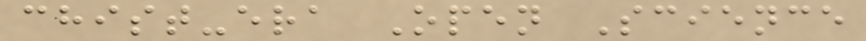chist-era Open Science
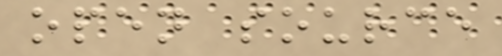open source
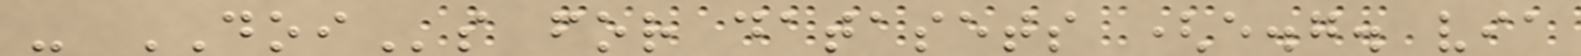- DOIs for datasets (e.g. via
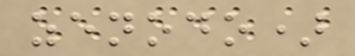zenodo)
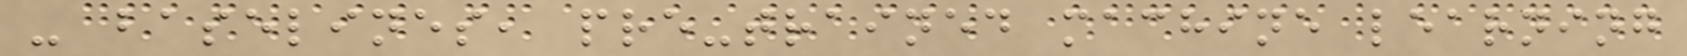- baselines, pre-trained machine learning
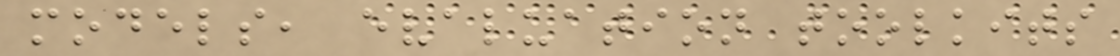models, evaluation toolkits
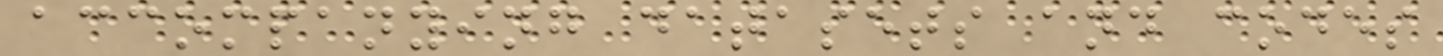accompanying datasets and codes
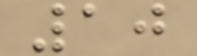10
